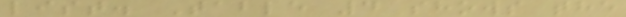list. Table 4 shows the
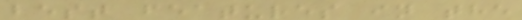best features in the
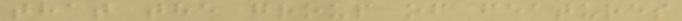that the group of features
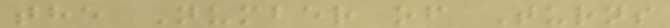the Number of Turns
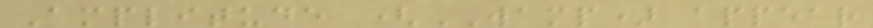Amplitude (WAMP) appear
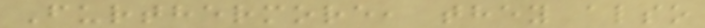Furthermore, they also
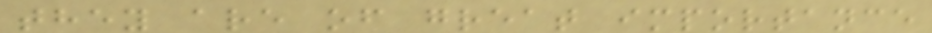they are of great importance
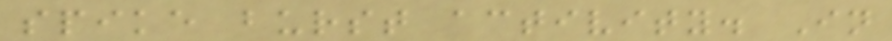spike burst activity. In
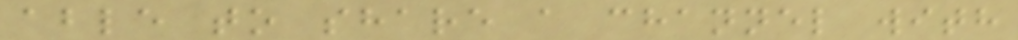able to share a channel with
